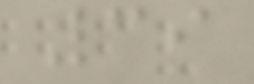39
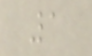1
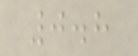0.8
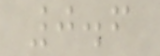0.6
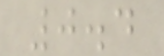0.4
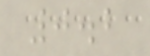0.2
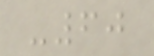-60
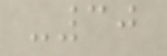-30
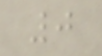0
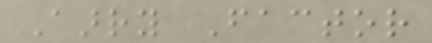Aarry Factor
